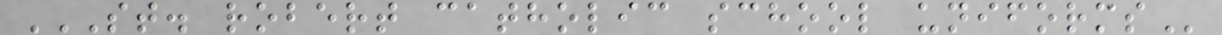ST. ROBERT CATHOLIC SCHOOL UNIFORMS
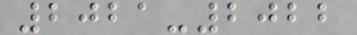2021-2022
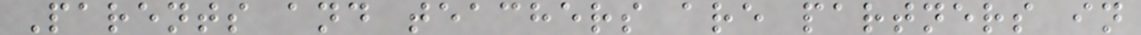Parents and teachers are partners in
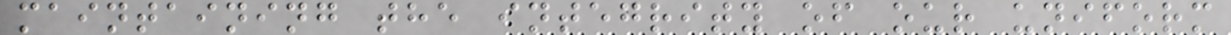maintaining the integrity of our uniform
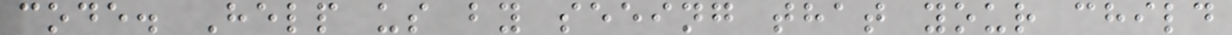code. Help us by seeing that your child
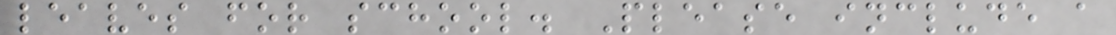leaves for school. Please include a
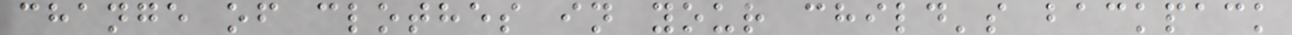change of clothes in your child's backpack
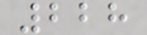228
